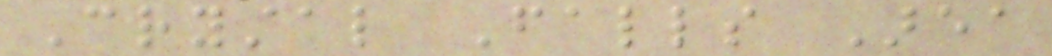Crystal Falls Area
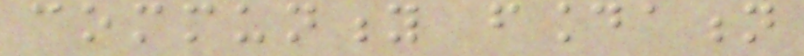community foundation
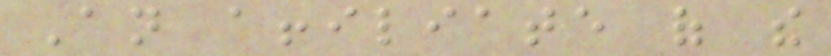An affiliate of the
